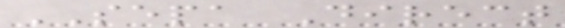SEPA Direct
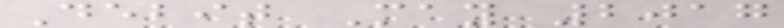Debit May 2017
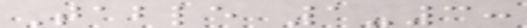Table 1-3:
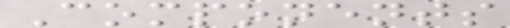Components
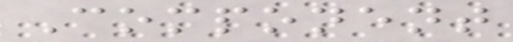Component
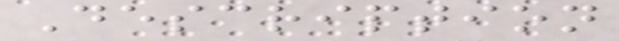Description
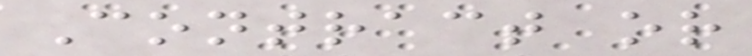Contract or
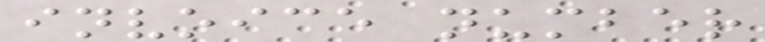invoice number
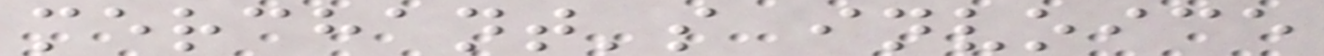merchant's invoice
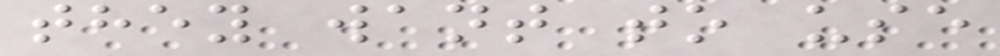they want to use
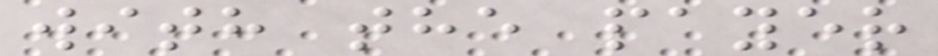with the payer
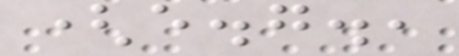(e.g.,
